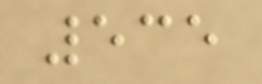535
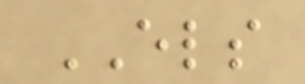ELS
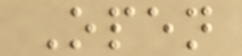Open
